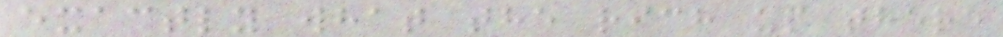exactly what the rich up there
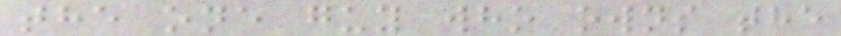the one guy who owns the
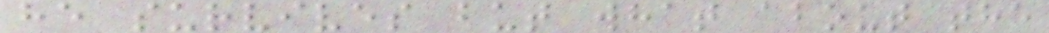he survives but what about the
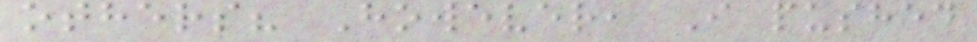others? However, I pushed
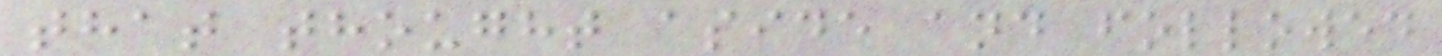that thought aside and followed
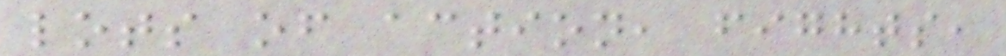lots of action, fights,
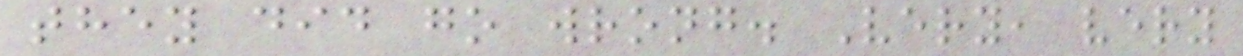they did go wrong. Very, very
